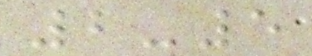2-5
